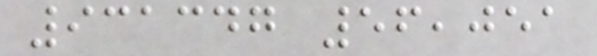931347 56,051
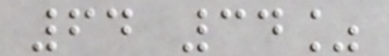64 34%
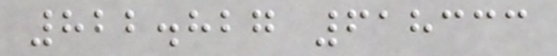822.827 618333
